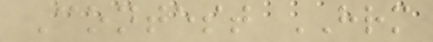Contest HRM
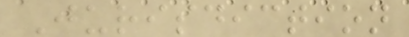Jurisdiction
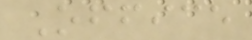Office
